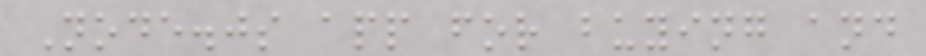Node.js app for buying and
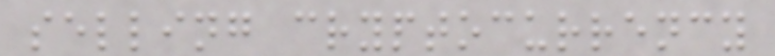selling cryptocurrency
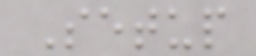Setup
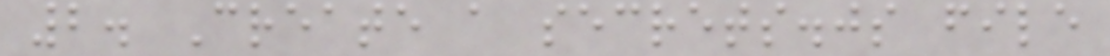2. Create a secrets.js file
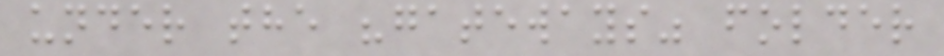under the "gateways" folder
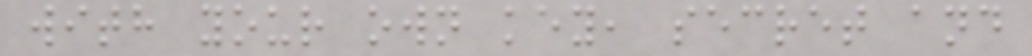with your own key, secret and
